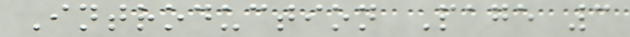Introduction Page 3
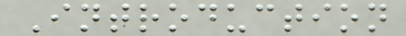Introduction
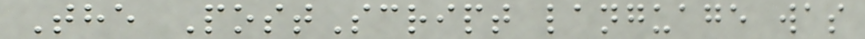The PostScript language was
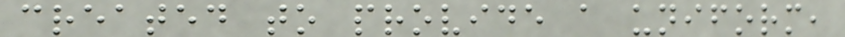created to provide a uniform,
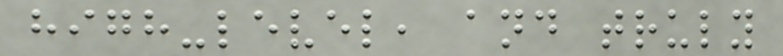high-level, and truly
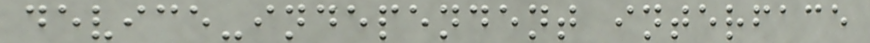device-independent interface
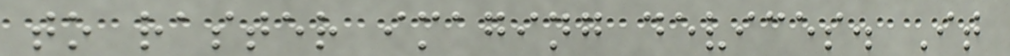to raster imaging devices. It
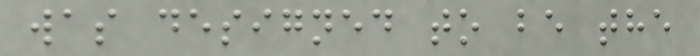was designed to be the
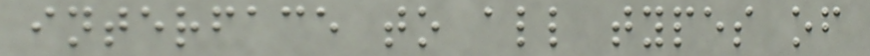interface to all types of
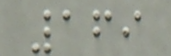169
